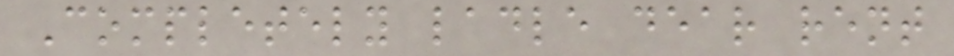Completely ladle dear rent
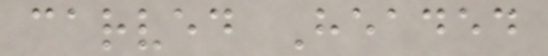carved Headed
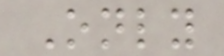Only
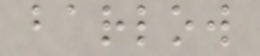barlow
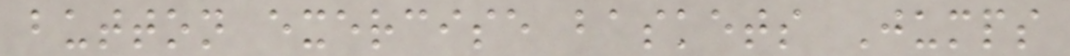button exercise baskets Jumps
